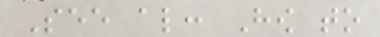See also: How to
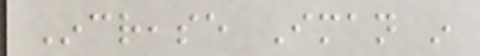Increase Iman in
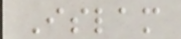Islam
